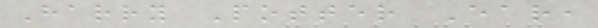Harry Potter Ear,
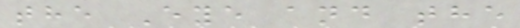the Eye and the
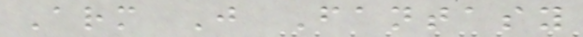Arm J Fantasy
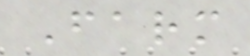Farm
